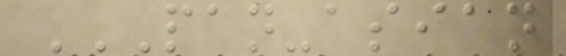PAN-ASIAN
